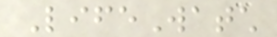LifeWatch
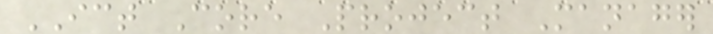ICT Core Project Manager
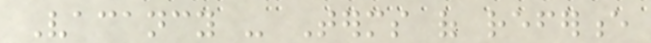Vacancy - Terms of reference
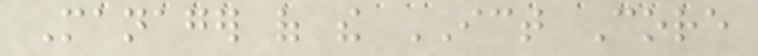Manager of the ICT Core
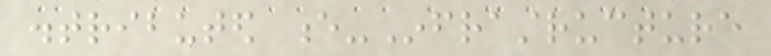distributed e-Infrastructure
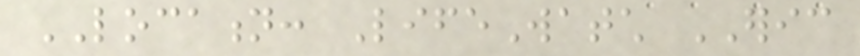LOCATION: LifeWatch ERIC
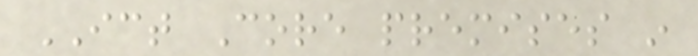ICT Core premises in
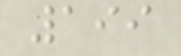199
